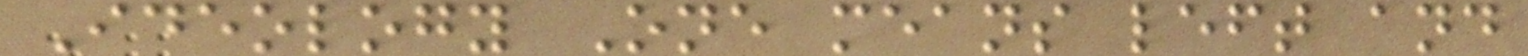Ideology One means left and
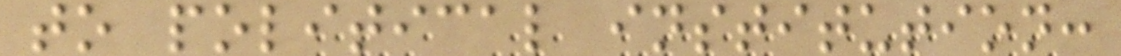to political institution:
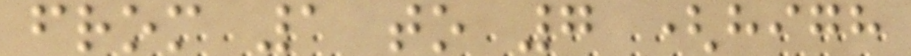from 1 to 7 (high
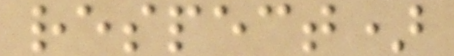respect)
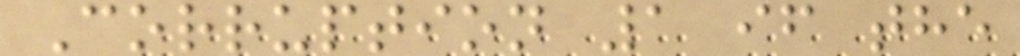Corruption 1 if the
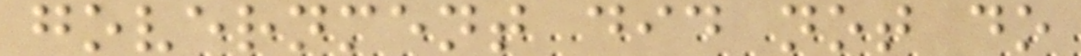government did not do
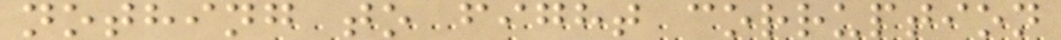nothing to fight corruption
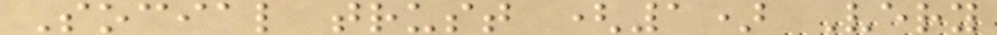Social trust (1) Very
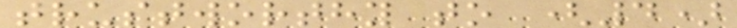trustworthy to (4)
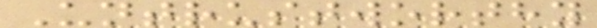Untrustworthy
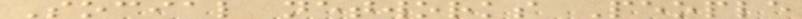Social networks People
